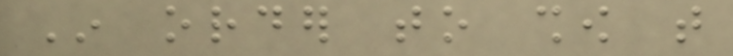In order to show that
